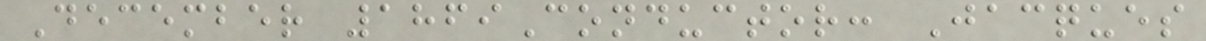December 1869Conductor: Jacques
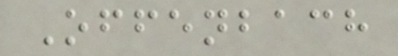Offenbach
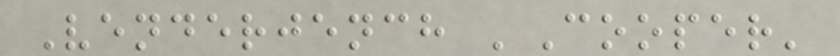Venderjench 'Cooper'
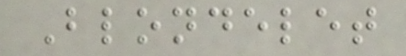Blondelet
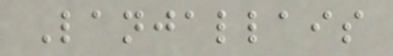Lanjallais
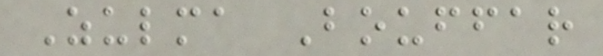Zulma Bouffar
